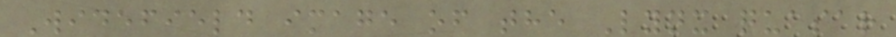Widefield image of the Lynx quasar
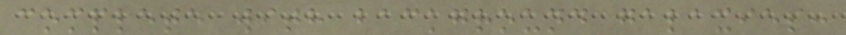complete with background galaxies:
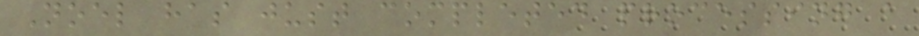Noel has just completed processing a
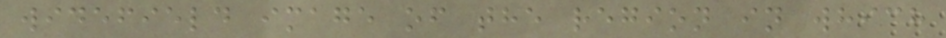widefield image of the region in which
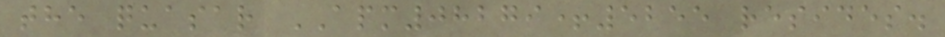the quasar APM08279+5255 resides.
